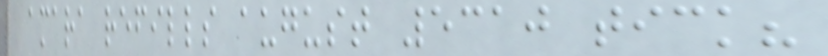amara refills august 5310 tick?
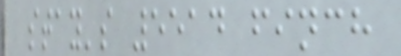stay's 5514 finch
